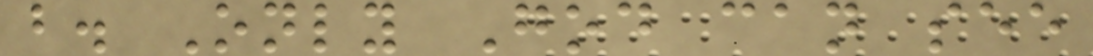b. Only God can see
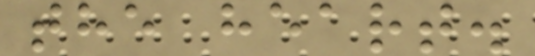the heart.
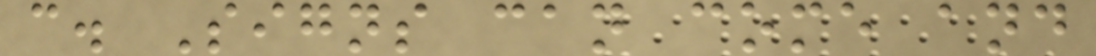c. Signs can come and
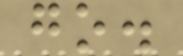go.
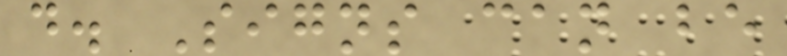d. Signs can be
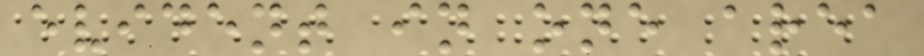evident in one area
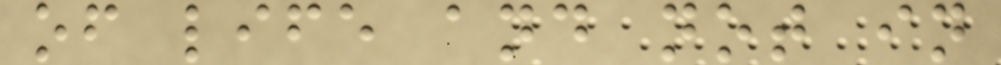of life and not in
